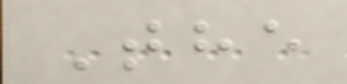The
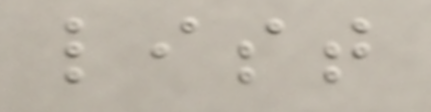list
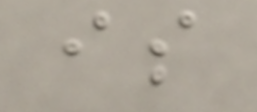is
